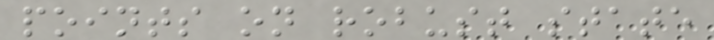points on robust state
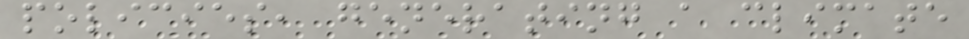policies, generating a climate
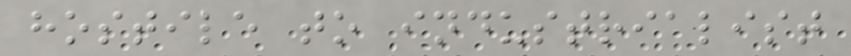hostile to industrialist
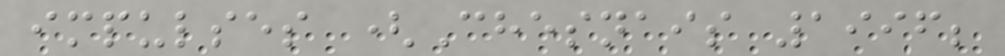impulses (Chesnais 1996;
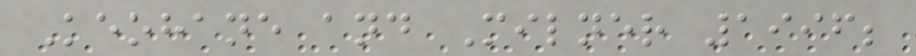Keohane and Milner 1996;
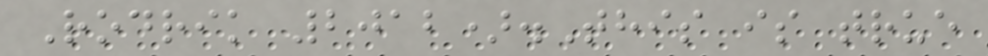Rodrik 2012).This is true
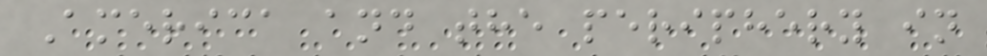America and the periphery in
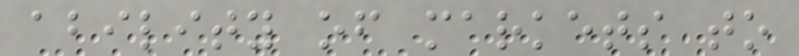ability of markets to
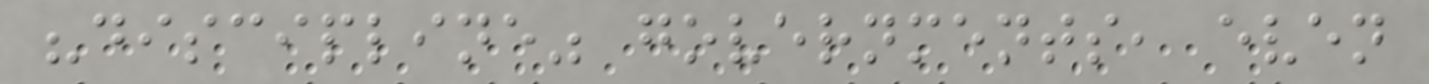"discipline" governments, even
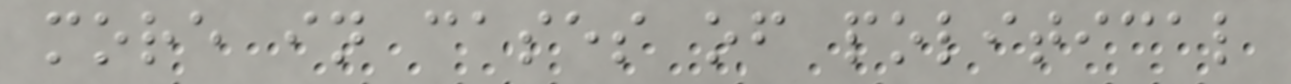more in cases of political
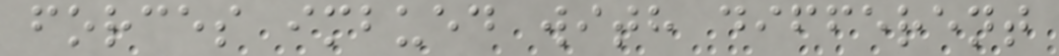forces imbued with different
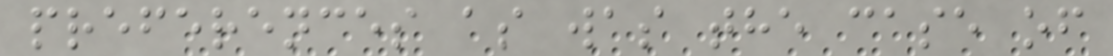preferences as was the case of
